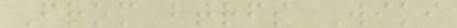From btrfs Wiki
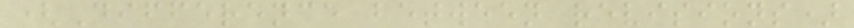(Difference between revisions)
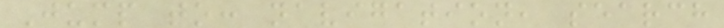Jump to: navigation, search
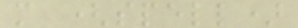m (spell)
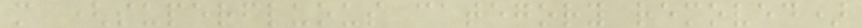m (superfluous category removed)
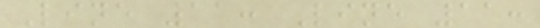Line 11: Line 11:
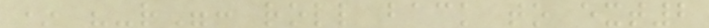* "-r": roll back to ext2
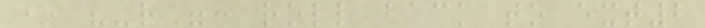* "-r": roll back to ext2
